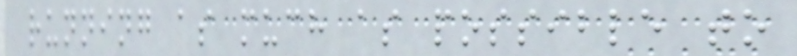running as much as possible to
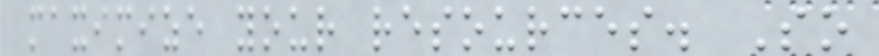maximize your resources. So
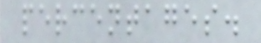percentages.
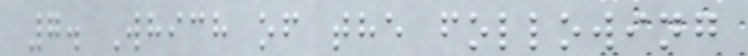7. Which of the following
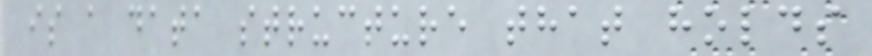is a data structure that holds
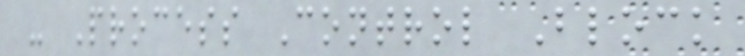- Process Control Block
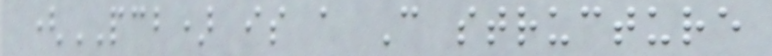(PCB) is a C structure
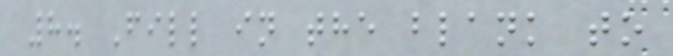8. Fill in the blank to
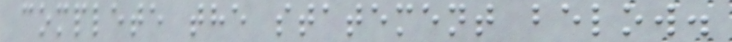complete the statement below.
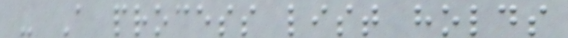- A process list holds
